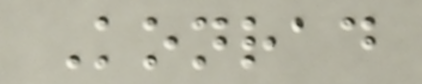Konrad
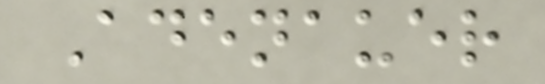Adenauer
